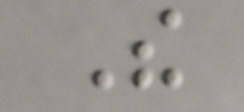The
